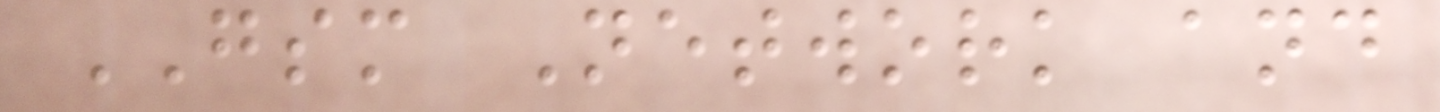GSM Network and
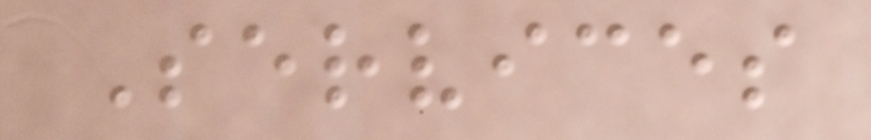Services
